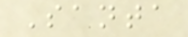Santa
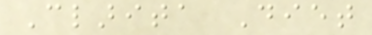Clarita Diet
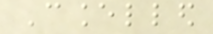Cancelled
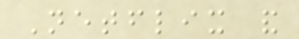Netflix and
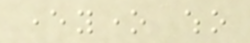everyone who
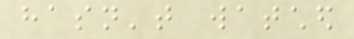hasn't watched
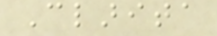Clarita
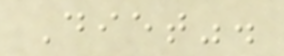Diet".
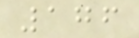176
